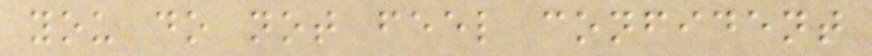you do not feel confident
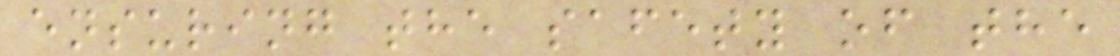ensuring the safety of the
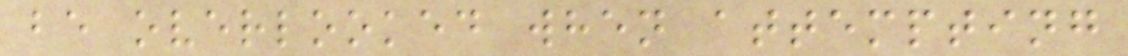be overlooked when attempting
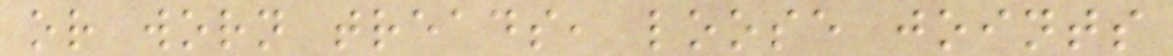or worn treads, loose joints
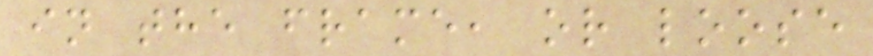in the frame, or loose
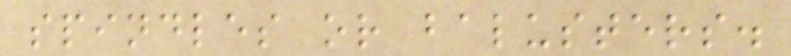spindles or balusters.
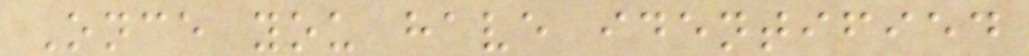Once you have identified
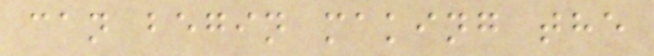can begin making the
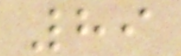89
